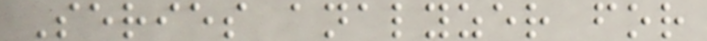Series analyzer for
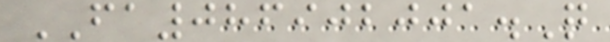FA086902001.Q
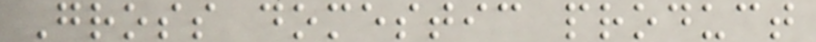Gross domestic product
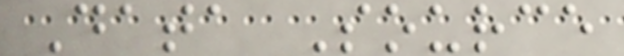Data Source
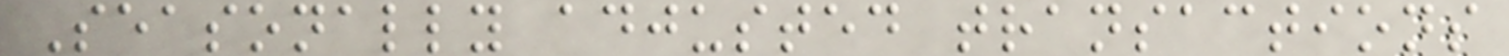Seasonally adjusted transactions
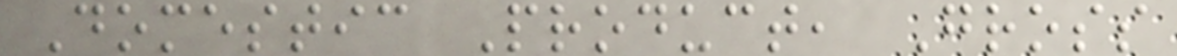Domestic Product, Gross
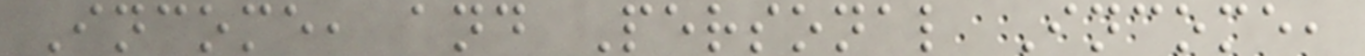Income, and Personal Income,
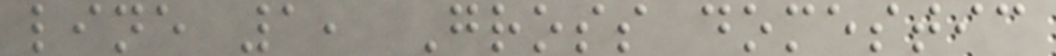line 1, Gross domestic
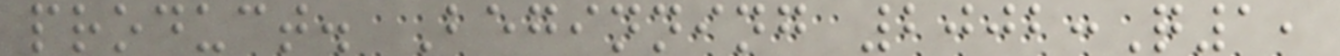product. Beginning 2002:Q1,
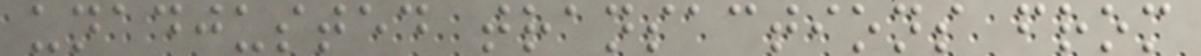unadjusted transactions from
